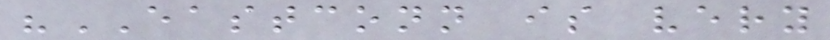"EASTCONN is very
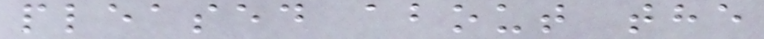pleased about the
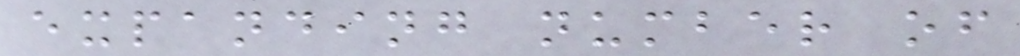expanding number of
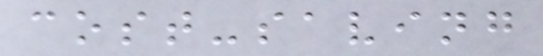cost-saving
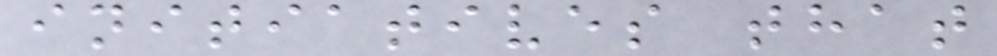initiatives that
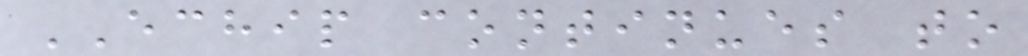ECHIP continues to
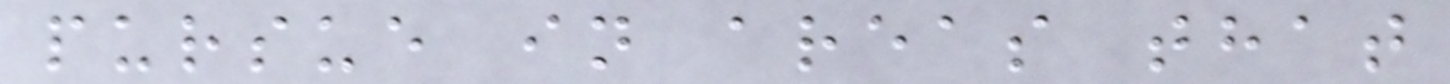pursue in areas that
